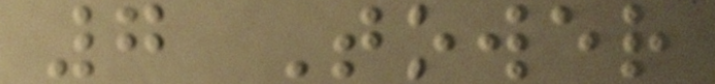7 Tower
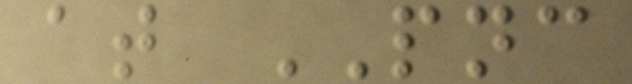at PNC
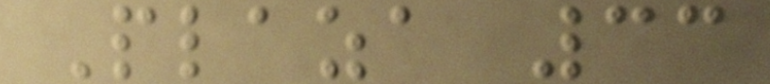Plaza 33
